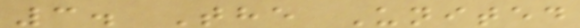3. The United
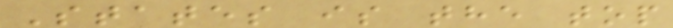States is the top
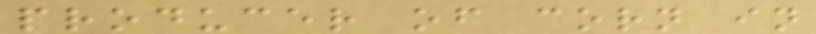producer of corn in
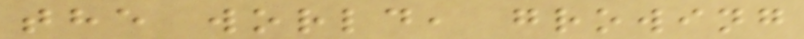the world, growing
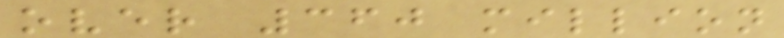over 360 million
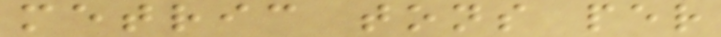metric tons per
